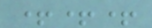+++
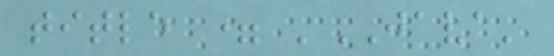title = 'JAVA'
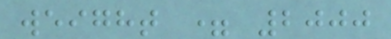weight = 2000
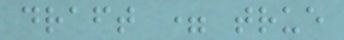draft = true
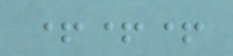+++
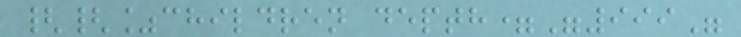{{%children depth="999"
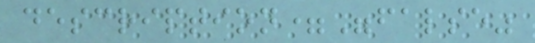description="false"
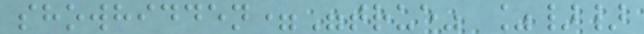showhidden="true" %}}
